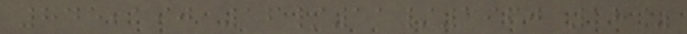845,190 16/11/1960 18%
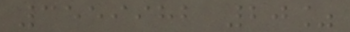3559982 20%
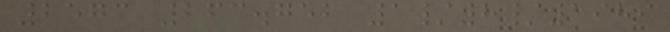2573 263.752 1/8/1989
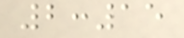2:15
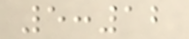5:12
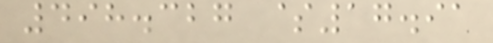498.327 $17.91
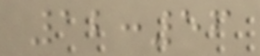12:56
